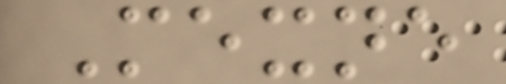Mexne
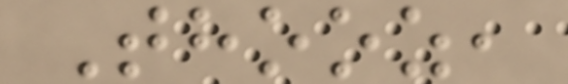Thooz,
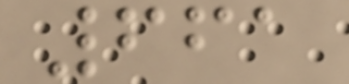661
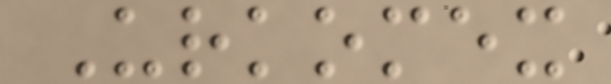Urkomex
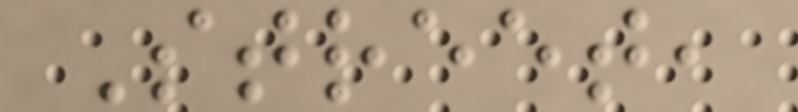Street,
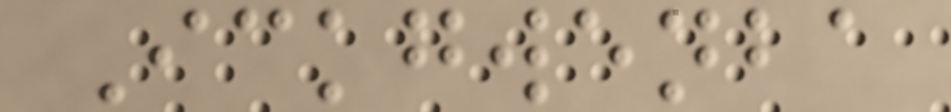Ickgwenba
